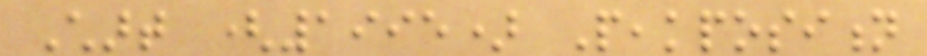Chart (1995) Peakposition
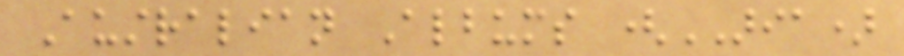Australian Albums (ARIA)
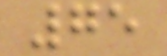75
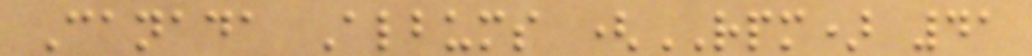Canada Albums (RPM) 41
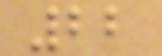22
